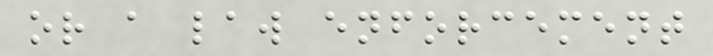or a law enforcement
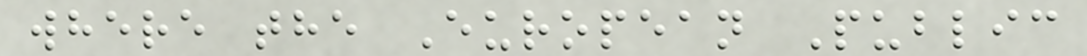where the European Public
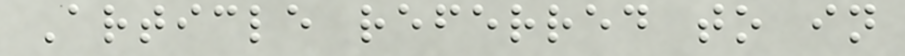Article referred to in
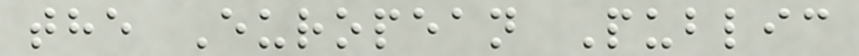the European Public
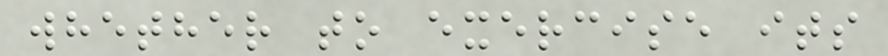whether to exercise its
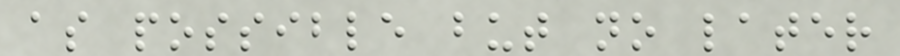as possible but no later
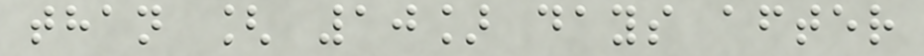than [ 10] days after
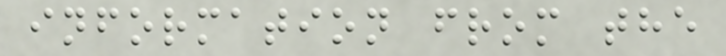information from the
